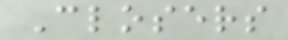Closers
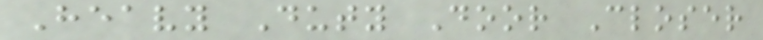Heavy Duty Door Closer
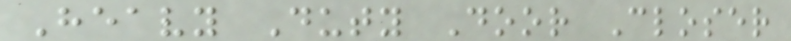Heavy Duty Door Closer
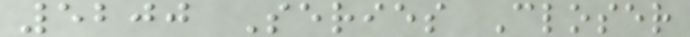5200 Series Closer
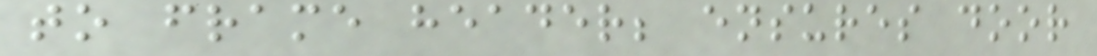to frame header; ensures door
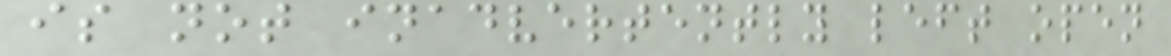is not inadvertently left open
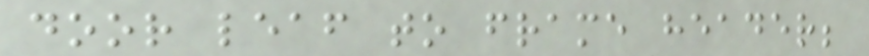door leaf to frame header;
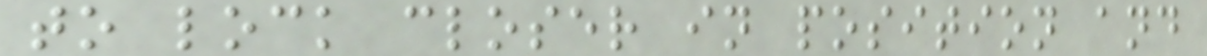to lock closer in position and
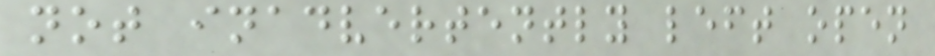not inadvertently left open
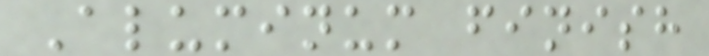Aluminum finish
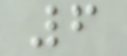6
